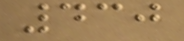430
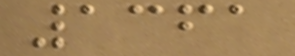1361
